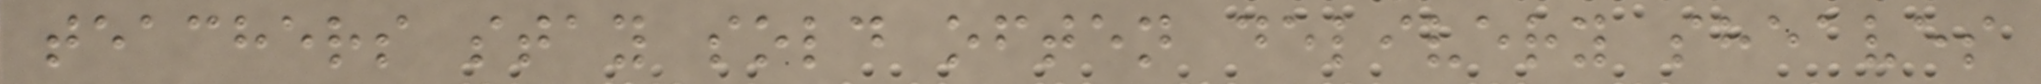teachers stay sold often delivery sheaves
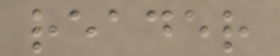reader
